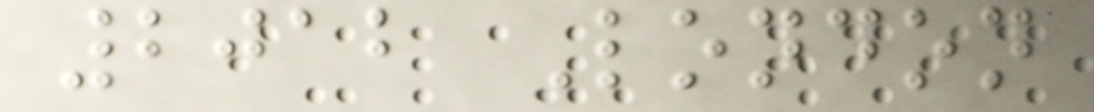2012 London
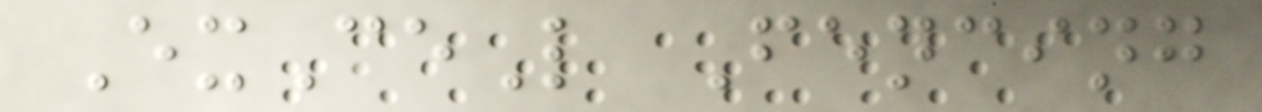ExCeL Fencing
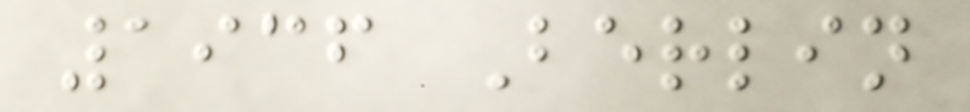1936 Berlin
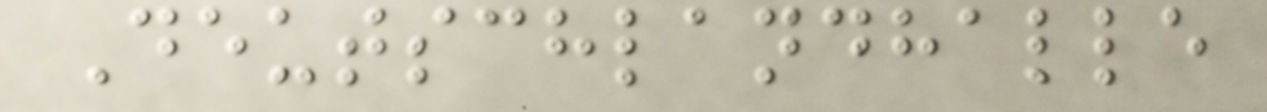Deutschlandhalle
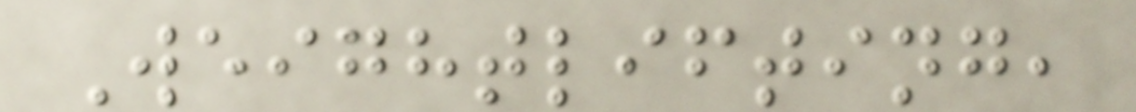Weightlifting,
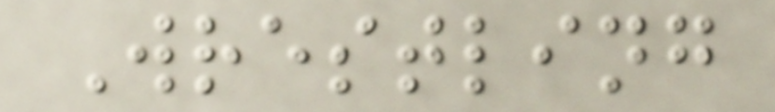Wrestling
